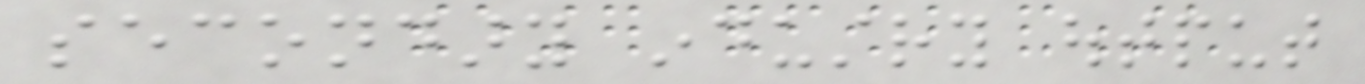secondary industry output
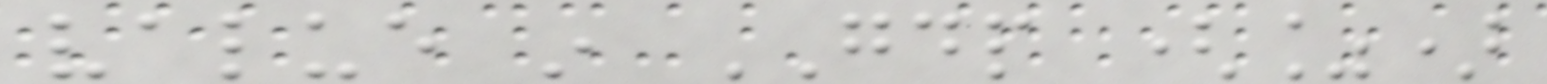value in GDP (%)
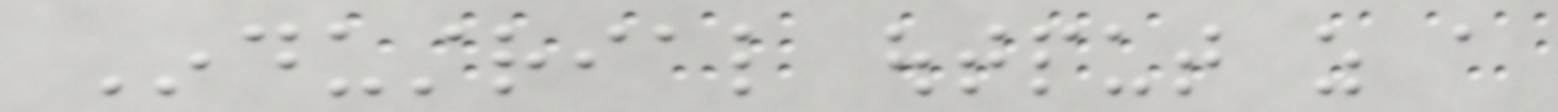Industrial output as a
